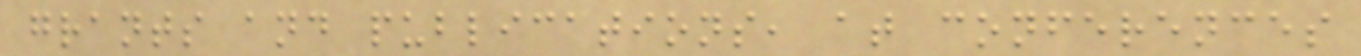grants and publications, at conferences
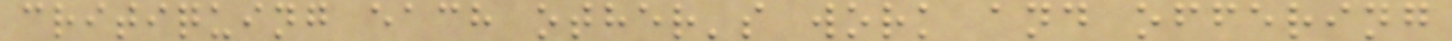critiquing each other's work and offering
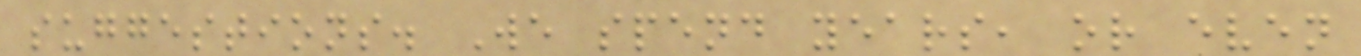suggestions. We spend years, or even
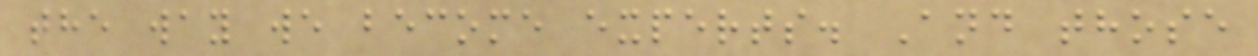the way we become experts. And those
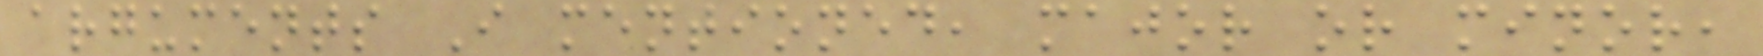arguments I mentioned, major or minor,
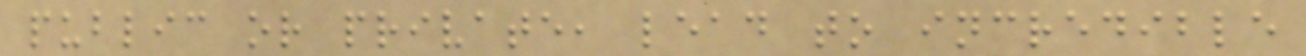public or private, lead to incredible
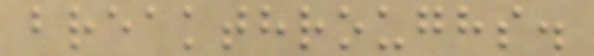breakthroughs.
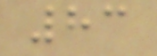83
